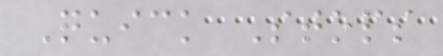Quick Stops
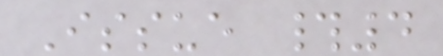Issue #4
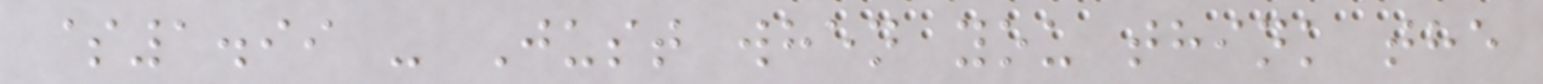$1.99 - Just when you think the
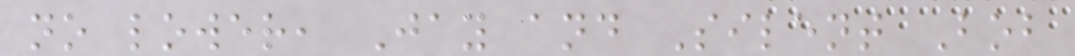no lower, Jay and Silent Bob
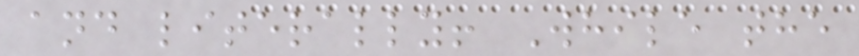and literally! While the
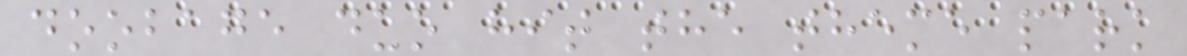doobage duo hit the theme park
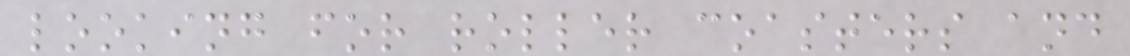looking for roller coasters and
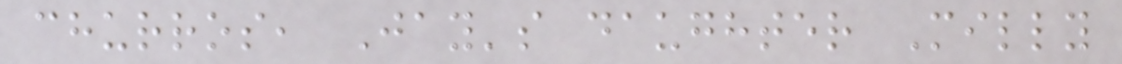churros, Jay's daughter Milly
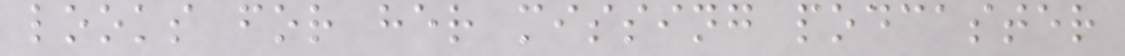looks for her missing podcaster
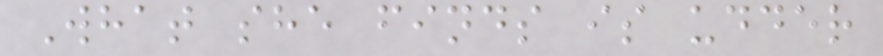What she finds is udder
